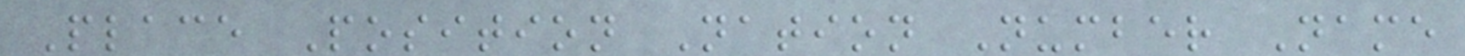Place Position Nation Number Name
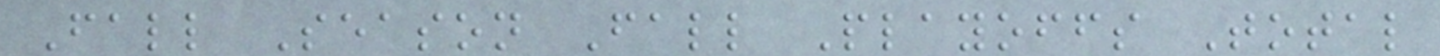Fall Season Fall Playoffs Total
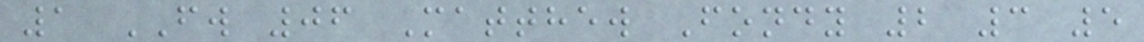1 FW 06 Matthew Fondy 2 3 5
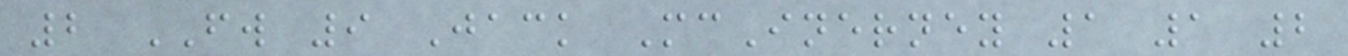2 FW 9 Jack McInerney 1 1 2
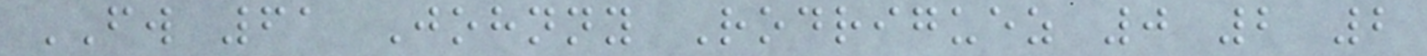FW 61 Johnny Rodriguez 0 2 2
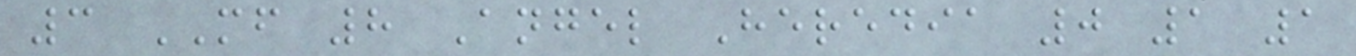3 MF 8 Angel Heredia 0 1 1
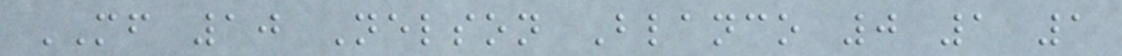MF 10 Nelson Blanco 0 1 1
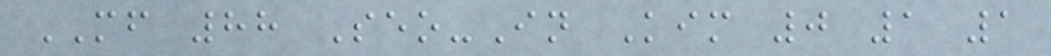MF 88 Seo-In Kim 0 1 1
